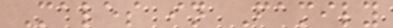Males in Family
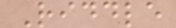Riddle
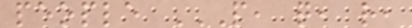people P, Q, R,
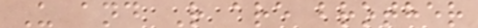U and R are brother
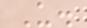U.
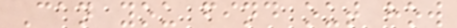Can you find out how
